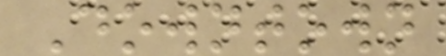Downtown
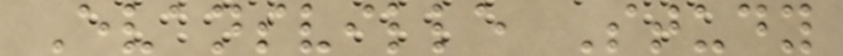Evansville Study
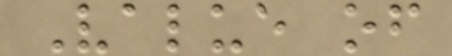Value of
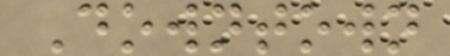Downtown
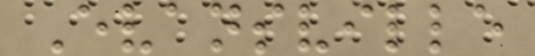Evansville
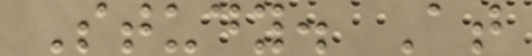Study. At
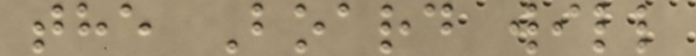the Board will
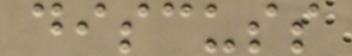discuss
